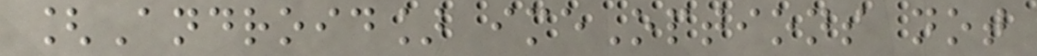[Android] imeOptions not
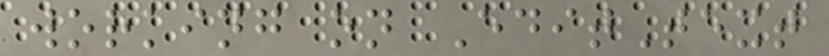working on EditText
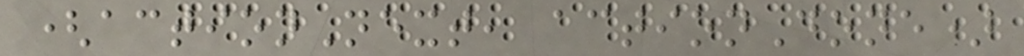(actionNext, actionDone)
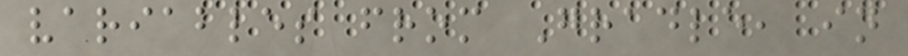variables from Gradle, in
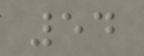54
